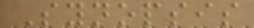Synopsis
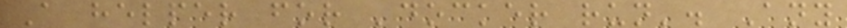A helper for 'docker run'. Any
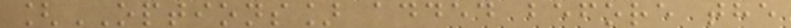[OPTIONS] added before the
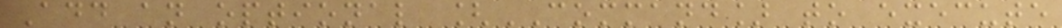Add an optional [COMMAND] to execute
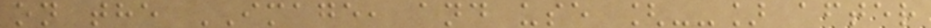on the IMAGE, and use [--] after
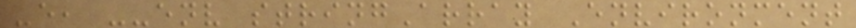-e, --env stringArray Environment
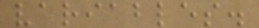variables.
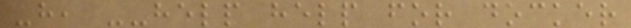-h, --help help for docker
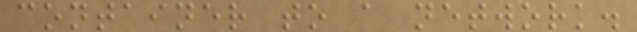container to a network.
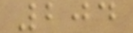204
